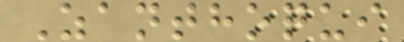Zanthoqui
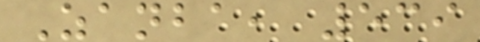Zanba, 539
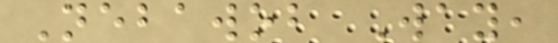Nebawob Way,
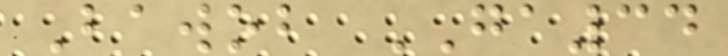Bawob GA34
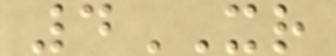4XR
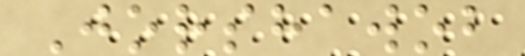Jorshawob
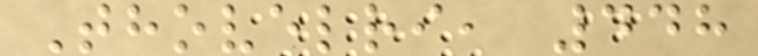Thovelri, 448
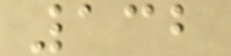132
